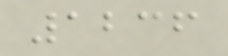1236
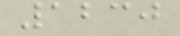1230
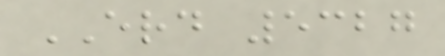ERD 5327
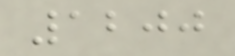1200
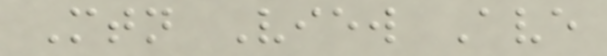Mtn View Ave
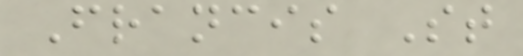Francis St
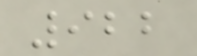922
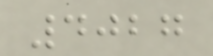4027
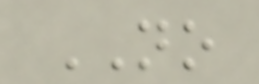NO
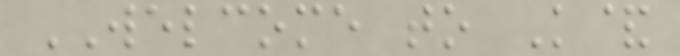WELCOME to K&
